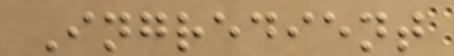Ingredient
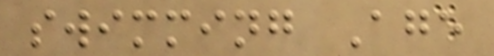swimming Age
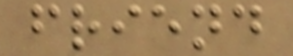friend
